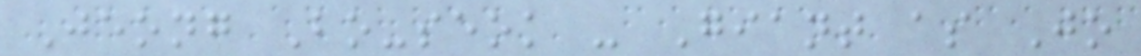Jeong Bo-seok - Giant as Jo
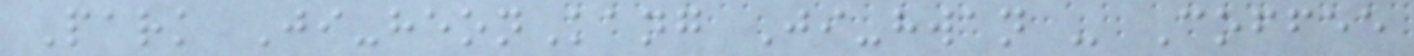Park Ji-heonKang Ji-hwan - Coffee
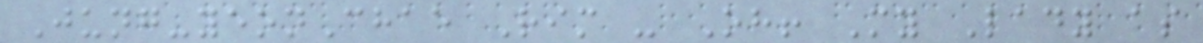Jung-yeonChae Rim - Oh! My Lady as
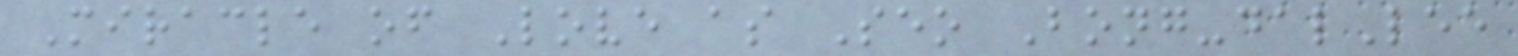Miracle of Love as Seo Bong-dalLee
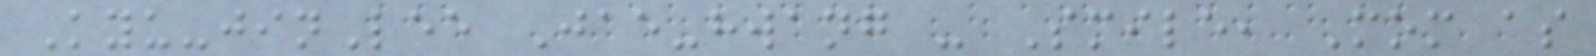Kyu-jinLee Jae-hwang - Smile, Mom as
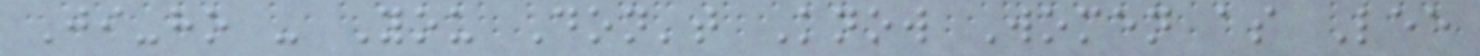Ji-ho - You Don't Know Women as Lee
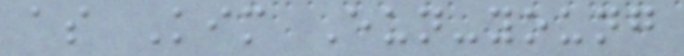as Kim Eun-young
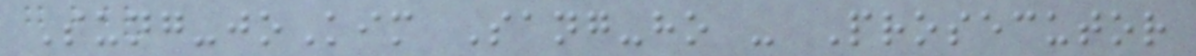Sung-joKim Sang-ho - Prosecutor
